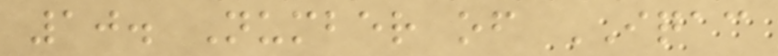10. Number of IQAC
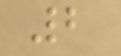2
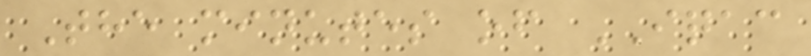The minutes of IQAC
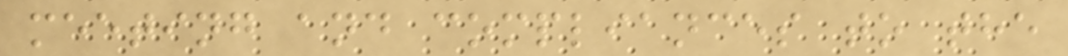meeting and compliances to the
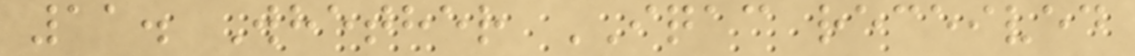11. Whether IQAC received
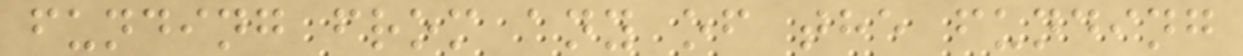funding from any of the funding
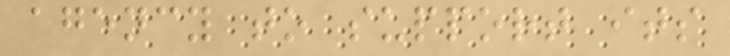agency to support its
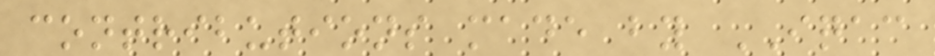contributions made by IQAC
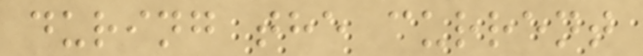during the current
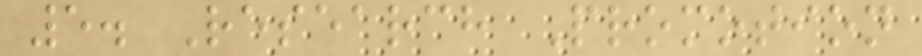5. Research Promotion
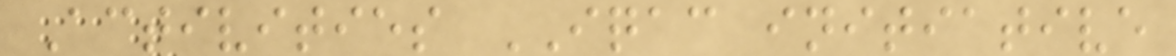Activities IQAC initiative
